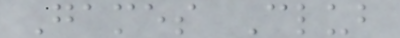Games Club
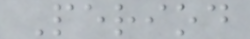Period
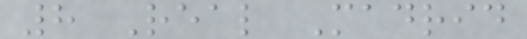8 Real Madrid
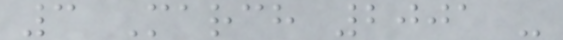3 March 2001 -
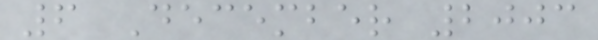6 December 2003
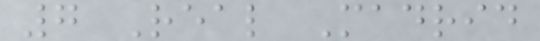7 Real Madrid
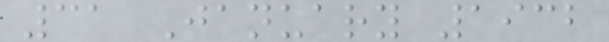31 January 1932
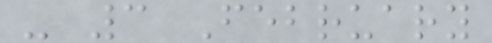- 3 February
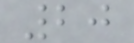20
